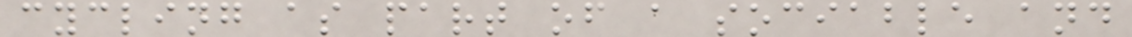cycling as part of a sociable and
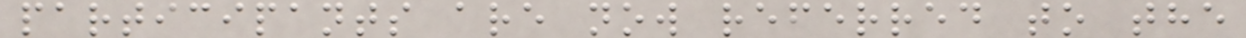participants are now referred to the
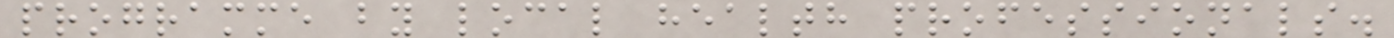programme by local health professionals.
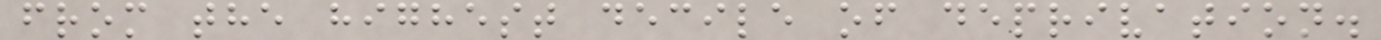from the highest decile of deprivation.
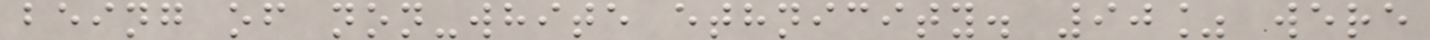being of non-white ethnicity. 90% were
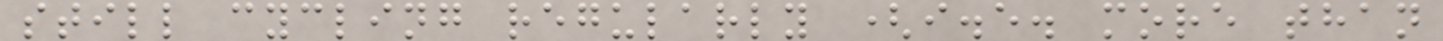still cycling regularly (i.e. more than
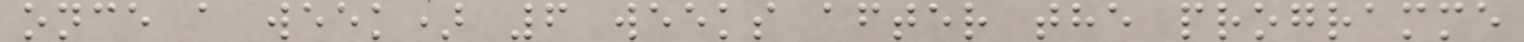once a week) 6 weeks after the programme
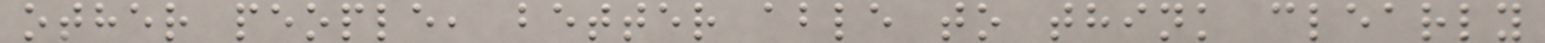other people, better able to think clearly
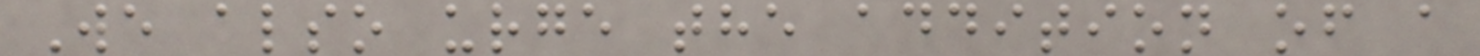We also urge the addition of a
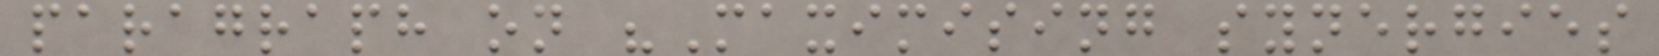paragraph on "Maximising synergies
